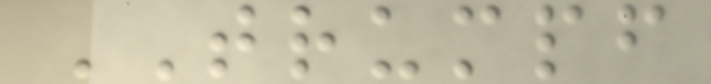TRUMPF
